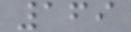169
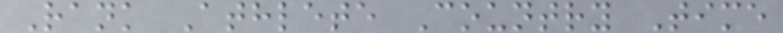Rank Athlete Country Time
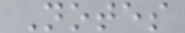Notes
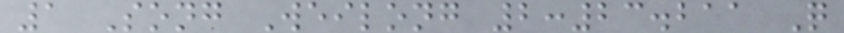1 Song Weilong 2:23.211 Q
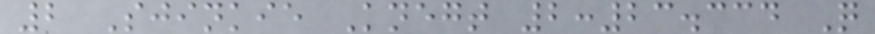2 Sjinkie Knegt 2:23.334 Q
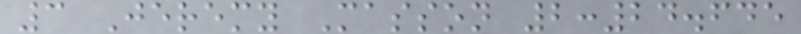3 Jeremy Masson 2:24.645
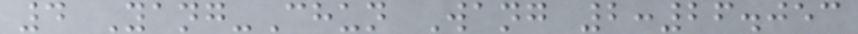4 Yang-Chun Wang 2:26.053
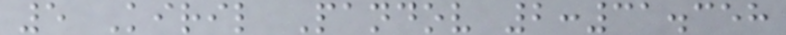5 Kiril Pandov 2:31.358
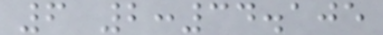6 2:34.105
